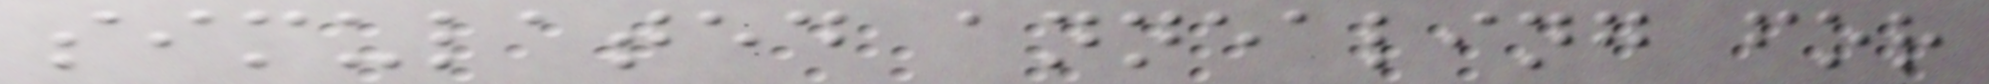simulated annealing for
